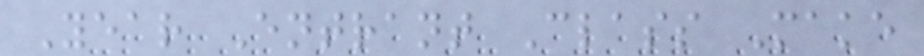Year Entrant Class Make
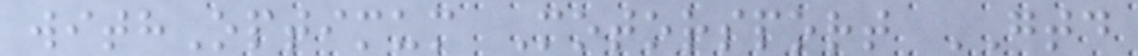withOptimum Motorsport GTD
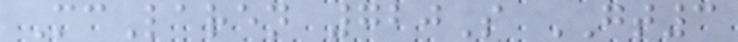McLaren 720S GT3
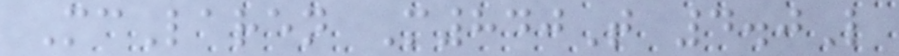McLaren M840T 4.0L
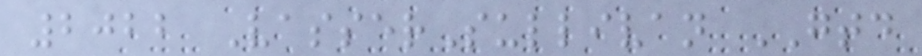2022 VasserSullivan GTD
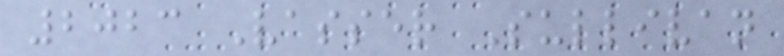2023 Vasser Sullivan
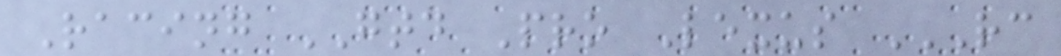Racing GTD Pro Lexus RC
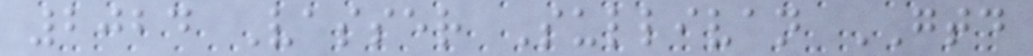2024 Vasser Sullivan GTD
